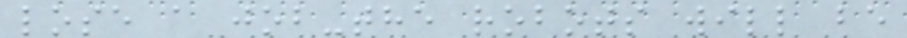lose a job-the robots will be
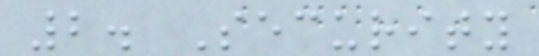2. Security
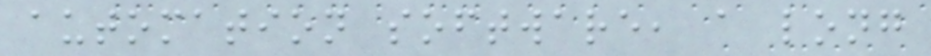automation software, a long
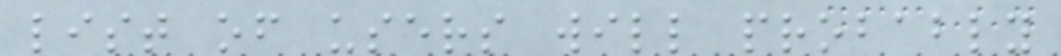list of users will probably
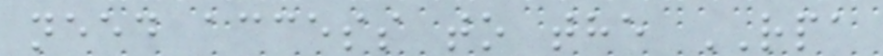need access to the RPA
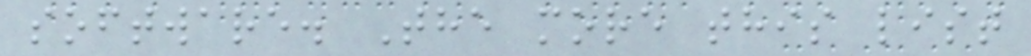software. The more this list
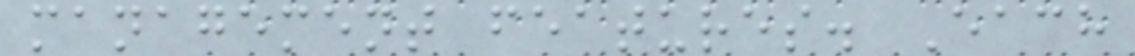management features. Each
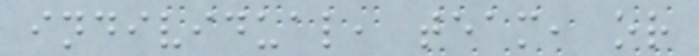individual, team, or
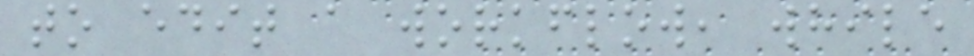to edit a workflow, while
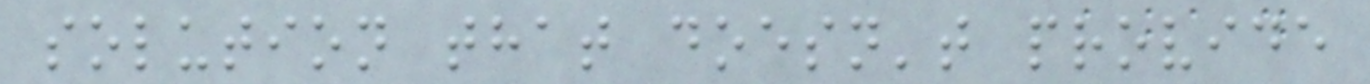solution that doesn't provide
